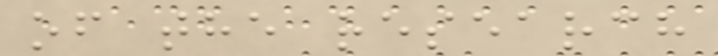of the research
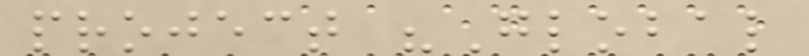project "Global
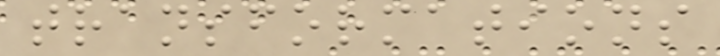transformations
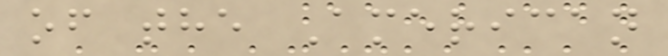of the American
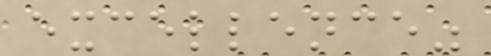excellence"
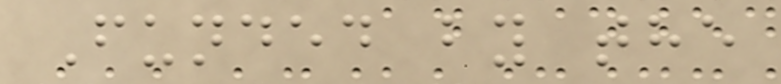Funded by the
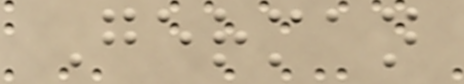German
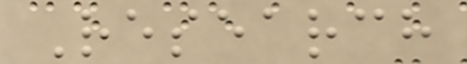Research
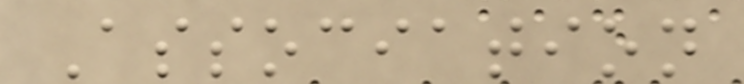Association
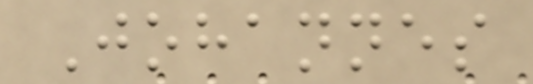Johannes
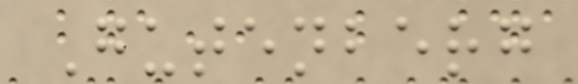Gutenberg
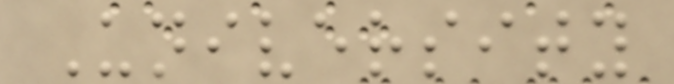University
